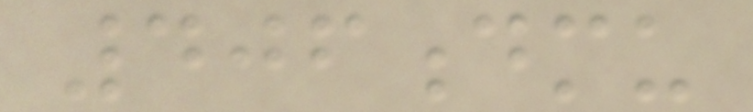406dmu
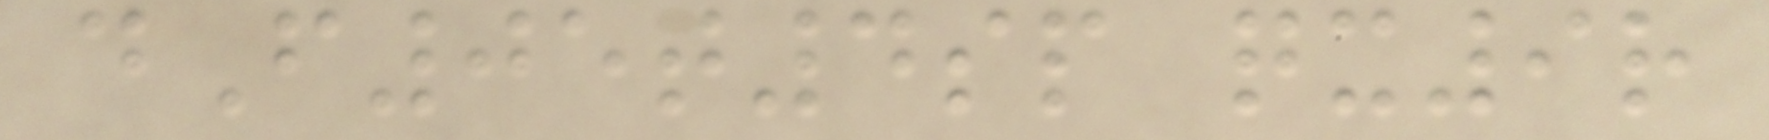dF05t4sp qx9r
